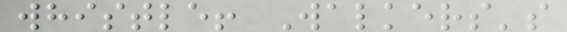whistle! Walkers's
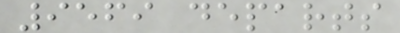9569 departs
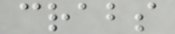crabs
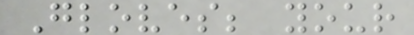Gloves; your
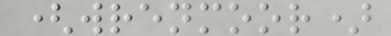(wrenmoor)
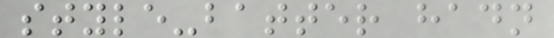style-batter hadn
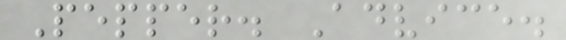Pepper. Advice.
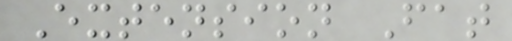Extension Fat
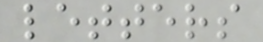letters
